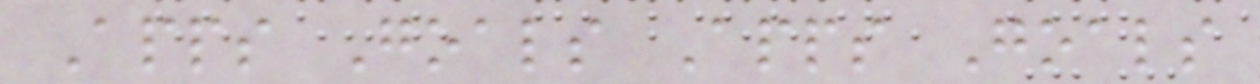Apps Goals Apps Goals
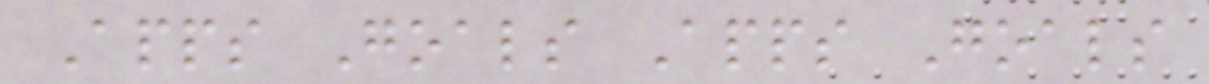Apps Goals Apps Goals
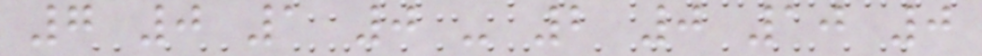7 0 1 0 - 2 0 10 0
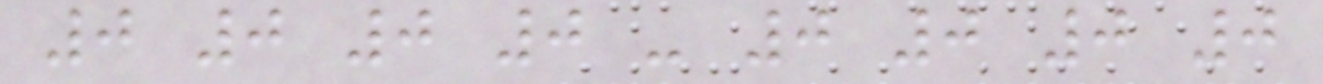0 0 0 0 - 0 0 0 0
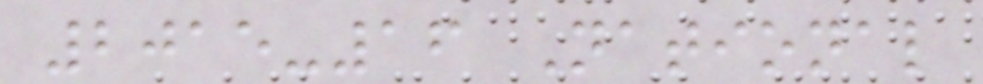2015-16 National
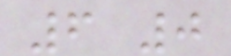6 0
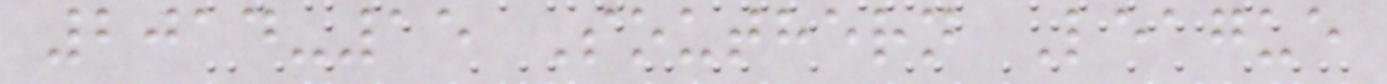2014-15 Southern League
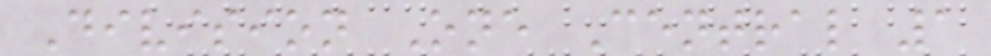Division One Central 1
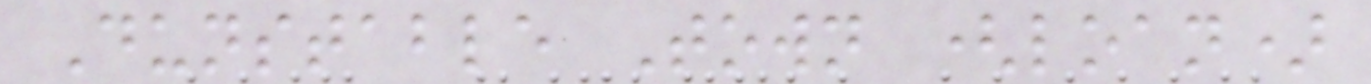Dunstable Town (loan)
